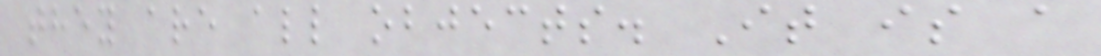they are all objects. It is a
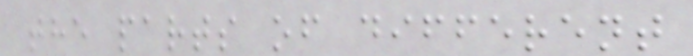the parts of different
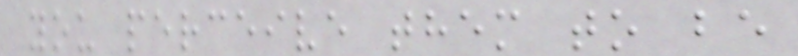you perceive them to be
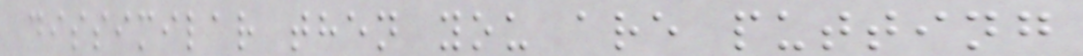dissimilar then you are putting
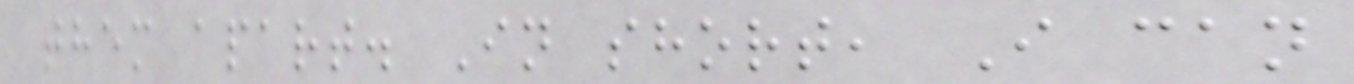them apart. In short, I can
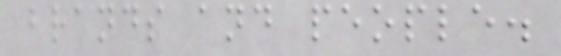brands and people.
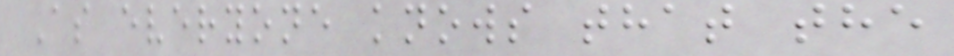As everyone knows that the
